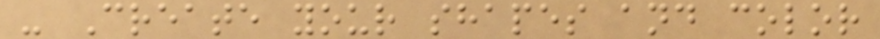- Create your shapes and color
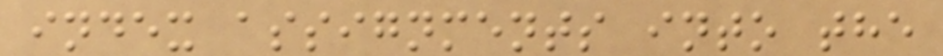index assignments into the
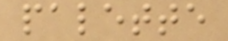palette
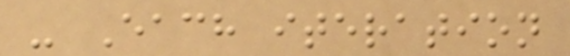- Each iteration
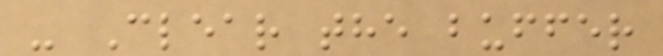- Clear the buffer
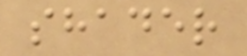shader
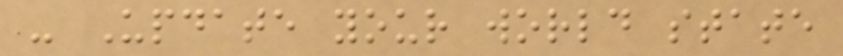- Update your world state
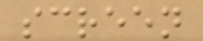screen
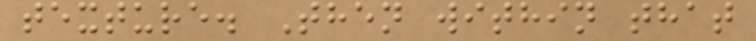texture. Then within that
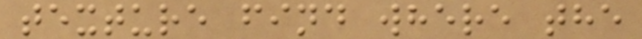texture find where the
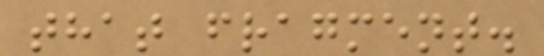that fragment.
